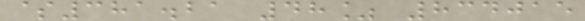$381.21 48% 834015
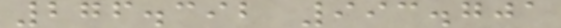276.392 993.701
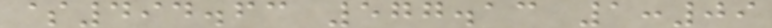$494.63 577.13 1:09
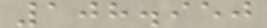108.950
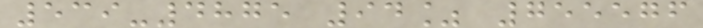539-4875 94% 755576
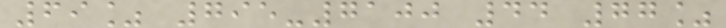69% 795-7100 44 77%
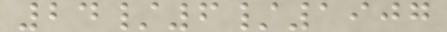24/6/1907
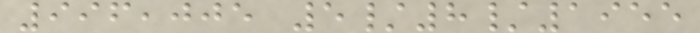996,005 5/8/1955
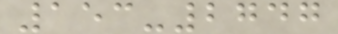153-2747
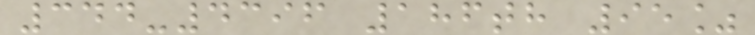344-4396 186th 95%
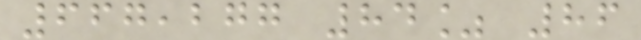667,277 84% 86
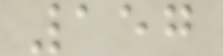157
